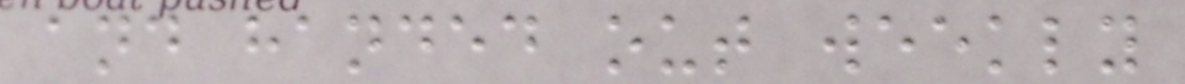and handed out weekly
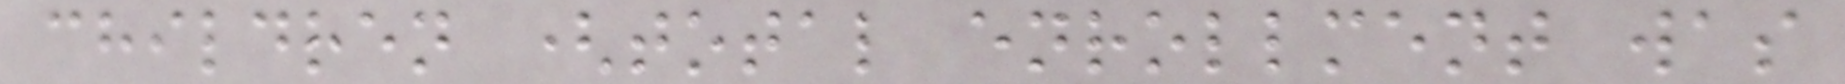children (total enrollment was
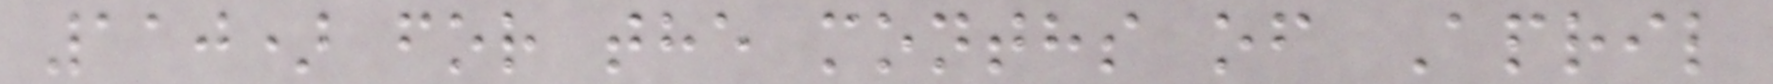110) for the months of April
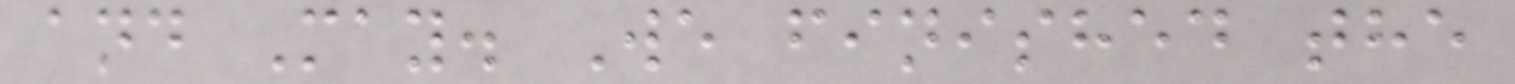and May. We finished the
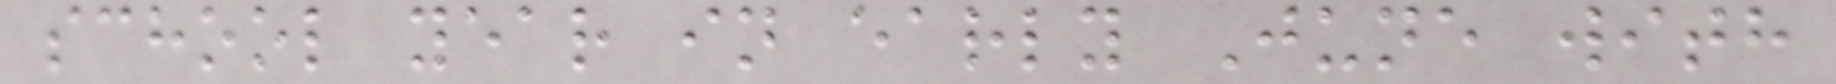school year in early June with
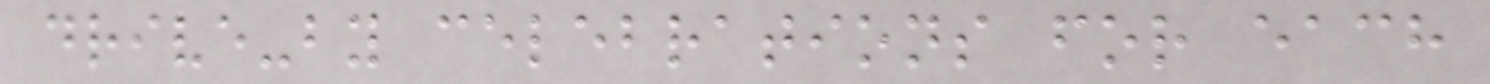drive-by celebrations for each
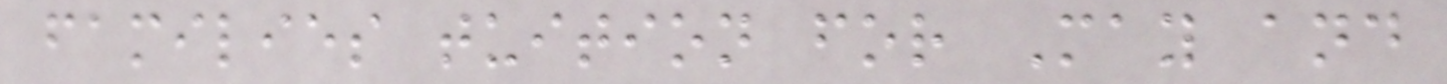families tuition for May and
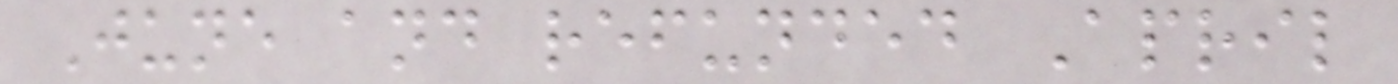June and refunded April
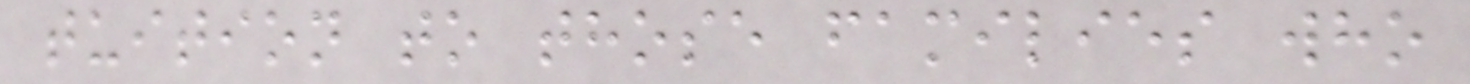tuition to those families who
